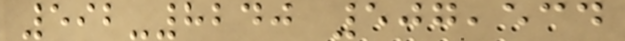592-8240 507,534
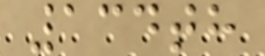134th
